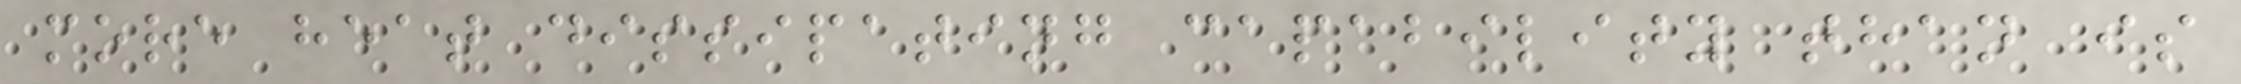more heat dissipating capability than is
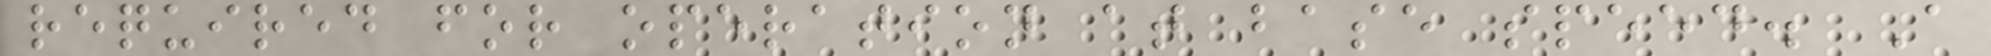required for operation at base speed. A
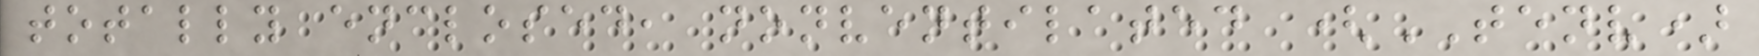totally enclosed, nonventilated (TENV)
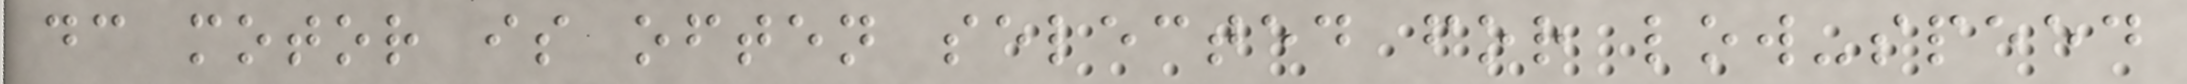dc motor is often selected for low-speed
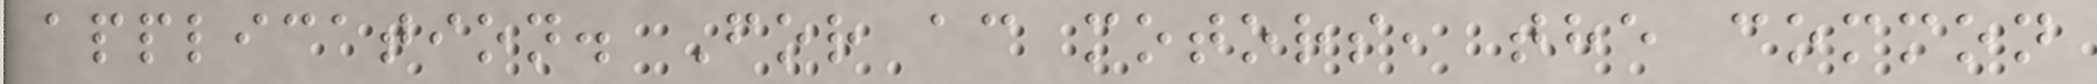application. For ac motors, the common
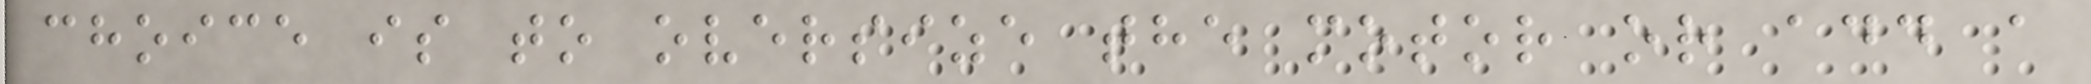choice is to oversize the motor or add a
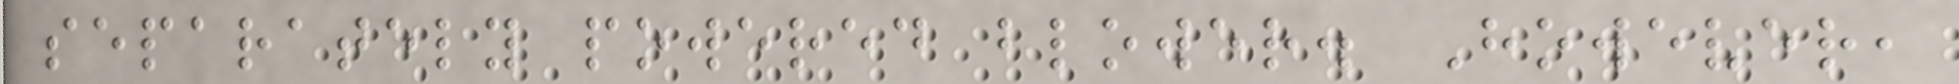separately powered blower. However,
